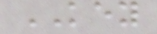KEY
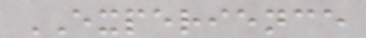EXPERIENCE
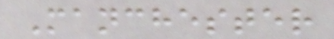Manchester
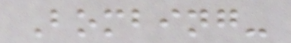Bombing-
